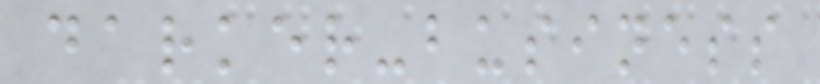darker-business
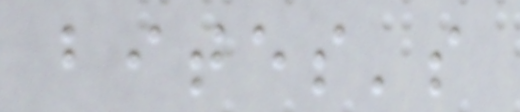bites's
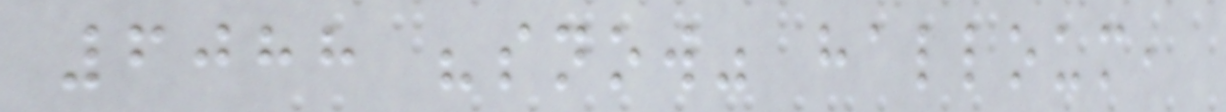6088 "snow" halloum,
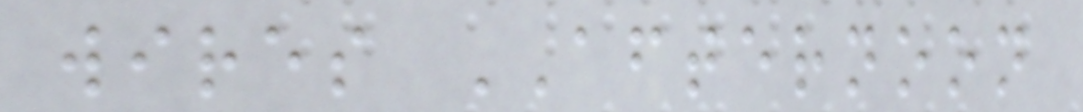wires AFTERNOON
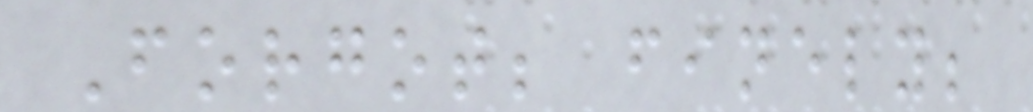Forgot; finely;
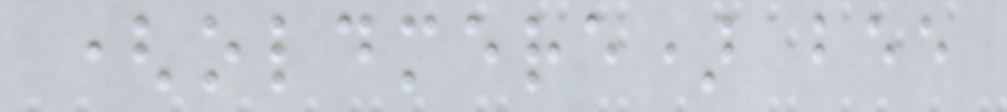(oldmere) bee
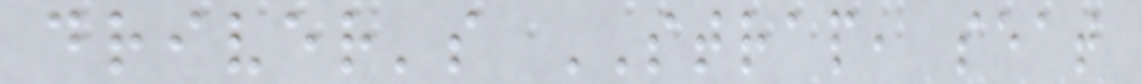driver's STRAP, seat
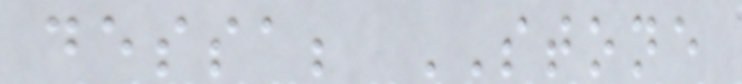dessa; STONE
